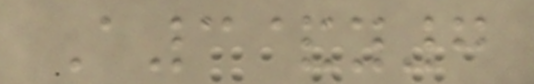A3&y7
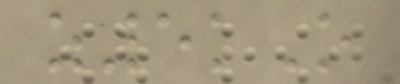z5kO
